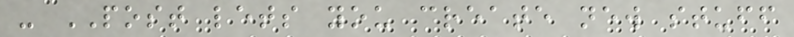- POST lets you create new stuff
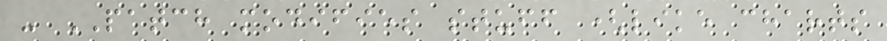- PATCH modifies stuff (like charts
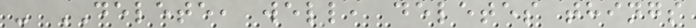- DELETE, well, deletes things
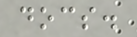docs.
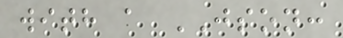with a JSON:
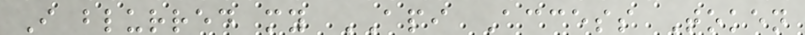I blurred my API Access Token
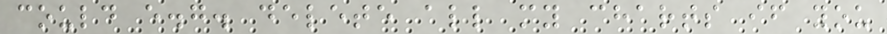could e.g. delete all my charts if you
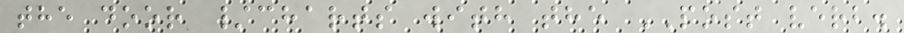the door /charts with the POST verb.
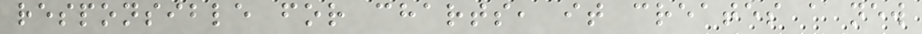responsible for charts, it creates a new
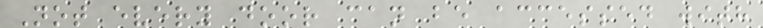Not every door can be accessed with
